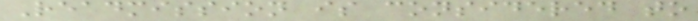Readmission is considered to
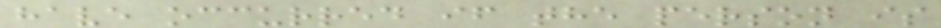have occurred if the person is
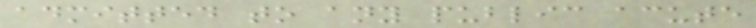admitted to any public acute
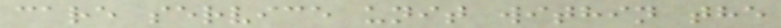care service unit within the
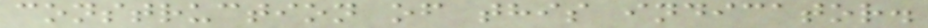construction of this indicator.
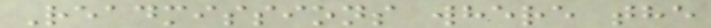Readmissions where the
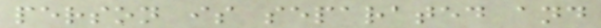person is separated and
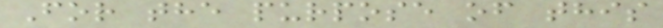For the purpose of this
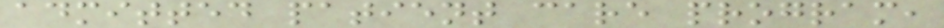admitted patient care program,
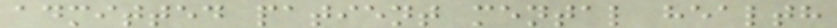admitted patient mental health
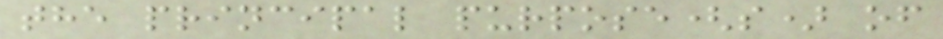the principal purpose(s) of
